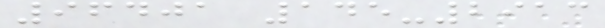96401 145-2913
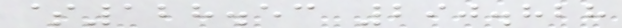$128.53 290.828
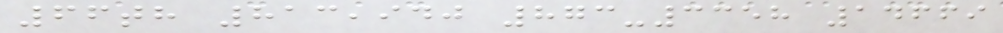66th 813,940 873-3358 14669
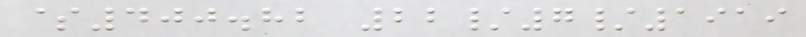$400.82 22/7/1919
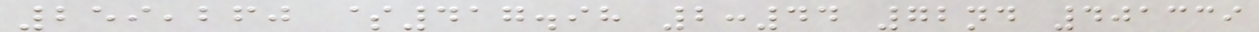259,260 $417.98 2:44 72nd 401339
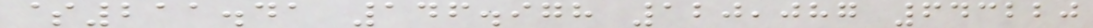$211.41 146.978 120,087 643220
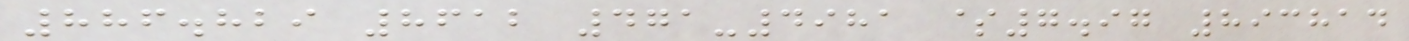886.829 8612 471-4981 $7.97 893814
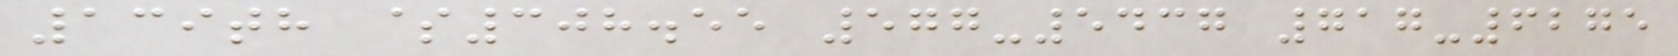139th $308.55 577-5437 717-6275
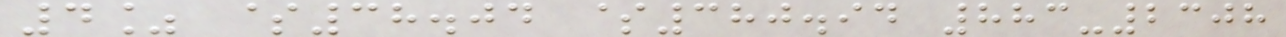4% $38.04 $380.94 883-2308
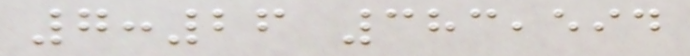7:26 383,594
